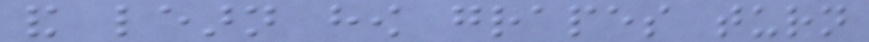and learn how grapes turn
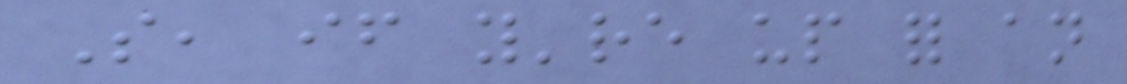So, if you're up for an
